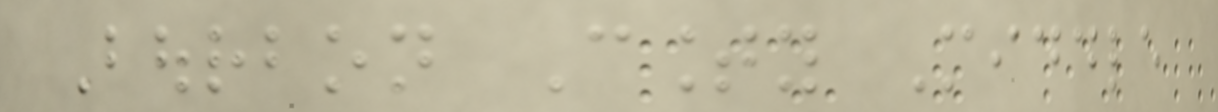Bourbon County Middle
